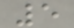5
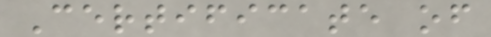Certificate of
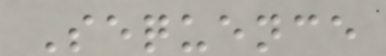Sequence
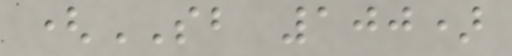(SB 100)
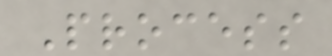Process
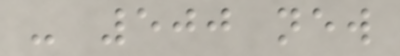- 500 new
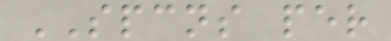SPCNS per
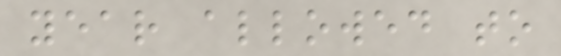year allowed to
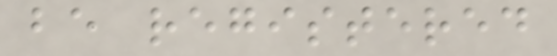be registered
